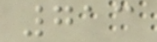713
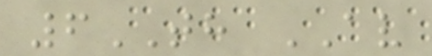6TH AV
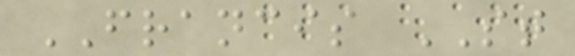FRANCIS ST
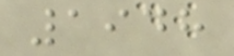1948
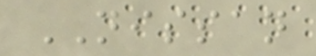NISSAN
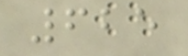625
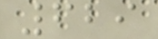629
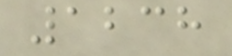1238
